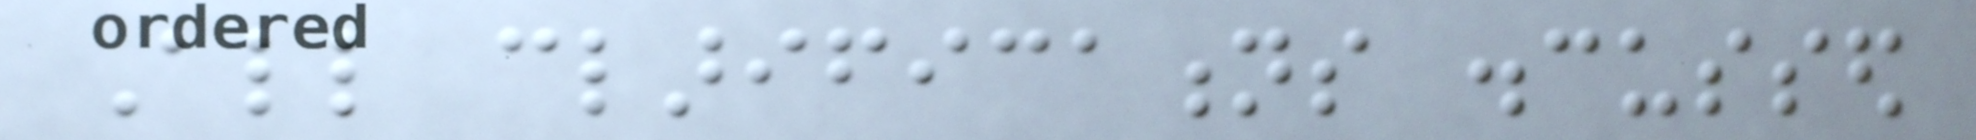All clarifications discussed
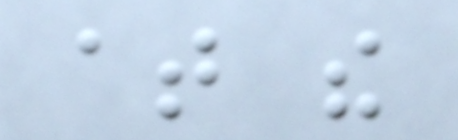at the
